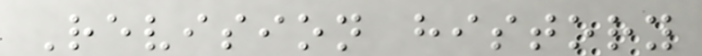Revision history
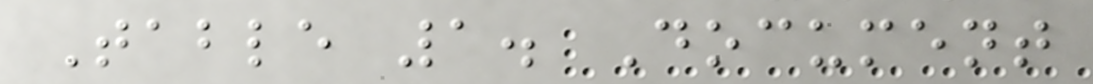Table 1. Document
